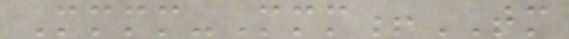Mmmm-Mmm!TM
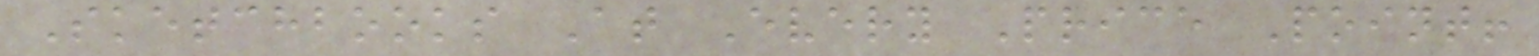Sketchbooks At Every Price Point!
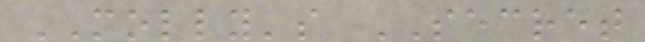MOLLY's SECRET
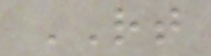RT
